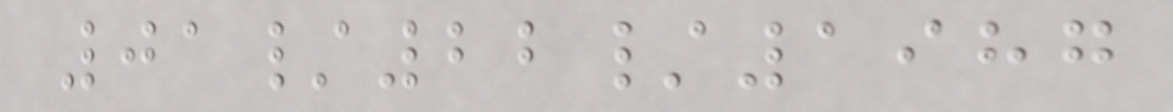01/22/1987
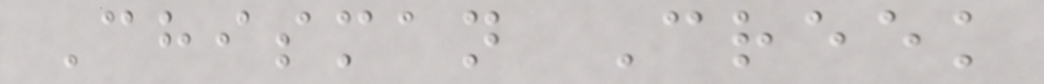Chisman Creek
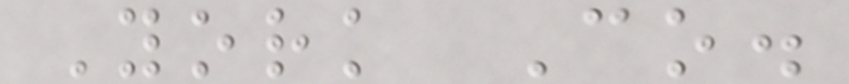York Co.
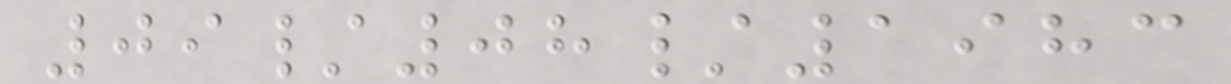09/08/1983
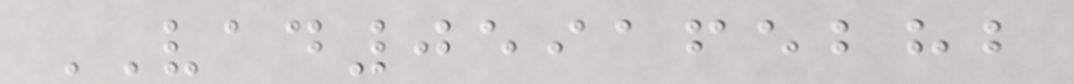VAD059165282
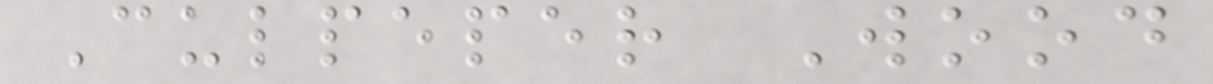Culpeper Wood
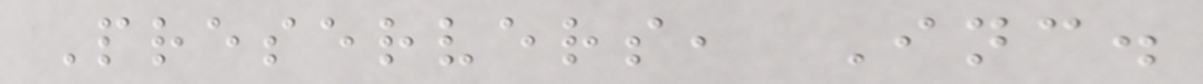Preservers, Inc.
